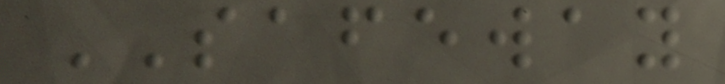SAFEWAY
